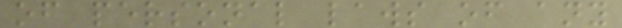of personal laws of any
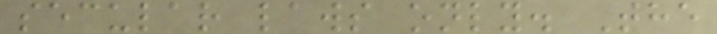secular laws only. The
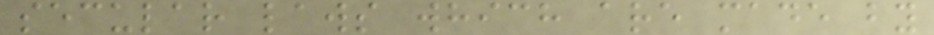secular laws which are made by
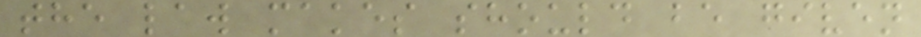the law makes should be given
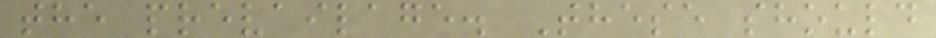the prevailage. These should
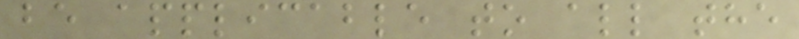be applicable to all the
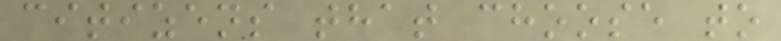citizens that choose to
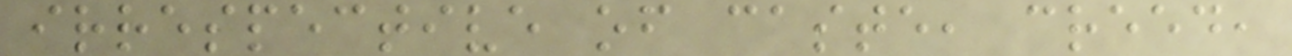irrespective of caste, creed,
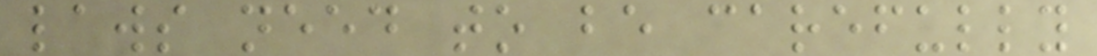laws need to be carefully
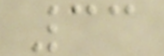33
